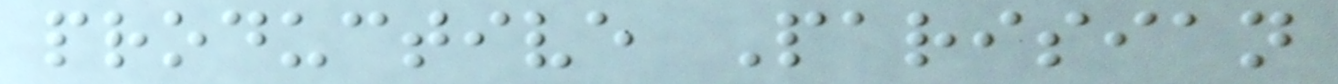productive Parisian
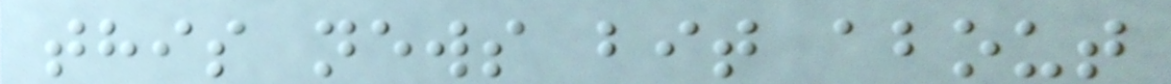this news bit about
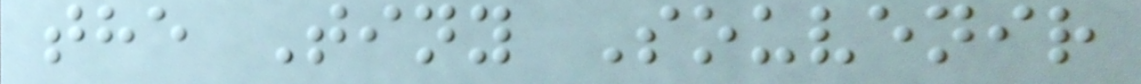the Tiny Souvenir
